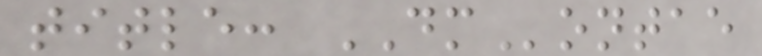title: DMontae
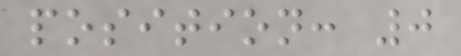position: 0
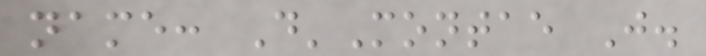name: D'Montae J.
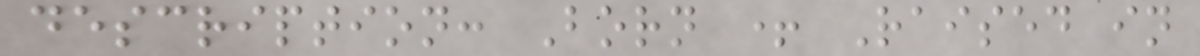description: Born + Raised in
